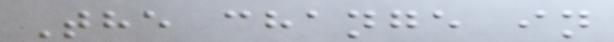The change in
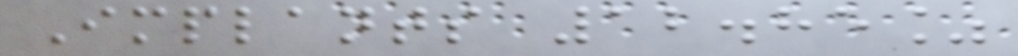Implants 12.85%
